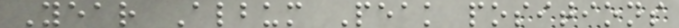Year Album Peak positions
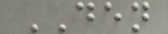DEN
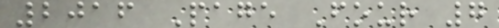2016 Page Four 7
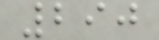290
